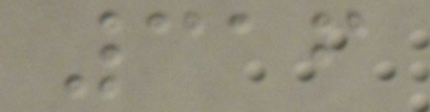316
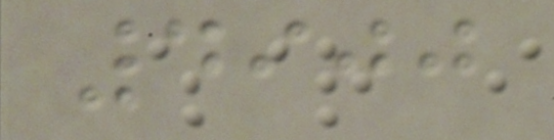4900
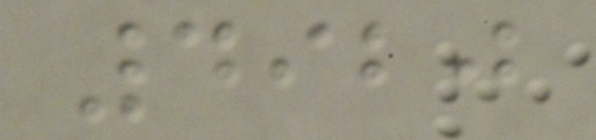4920
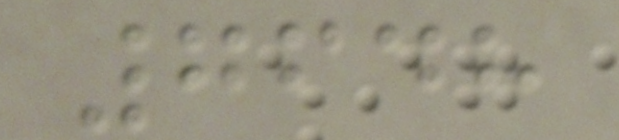7648
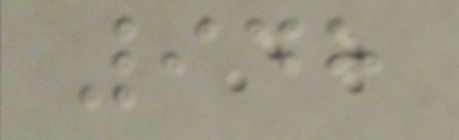948
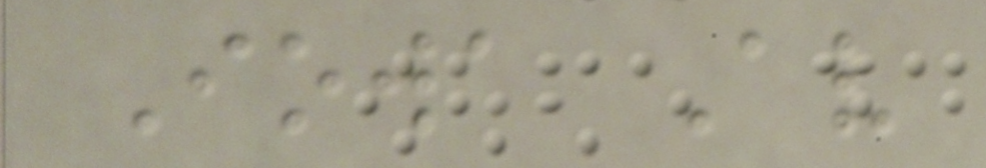Iowa Av
